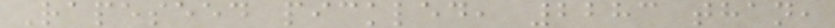Rapeseed pickled, 2283 than,
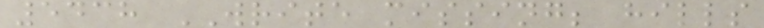5438 WRITE missing; hills
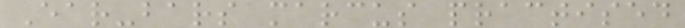Ear-bars marcus practised
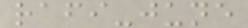rafi-june
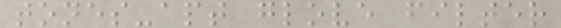tones-apt glove filter
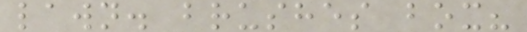lawn. brushes box?
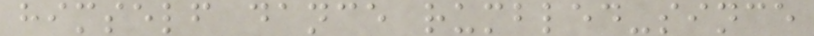himself dance rumbled-since
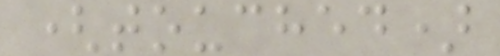(touched)
